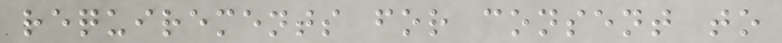requirements for consent to
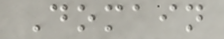Domain
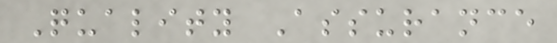Quality Assurance
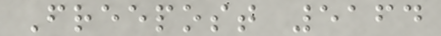Freepost 5164
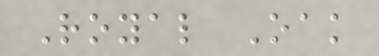Royal Oak
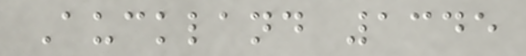Auckland 1345
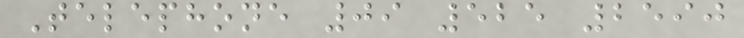Telephone 09 525 2590
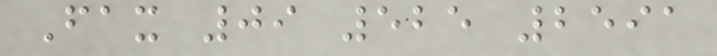Fax 09 525 2591
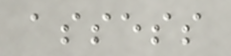assess
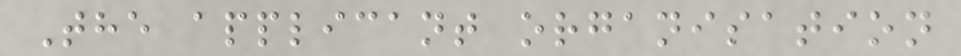The applicant organisation
